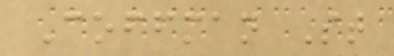Coffman St
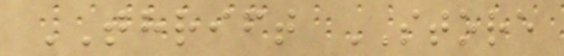THRIFT STORE
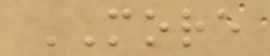MORE
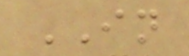IN
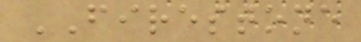FIRESTONE
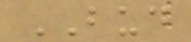BUD
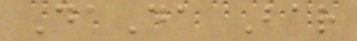DaDa Bar
